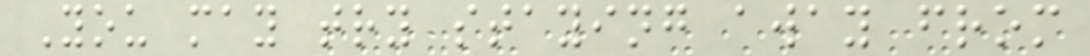You may try staying away from
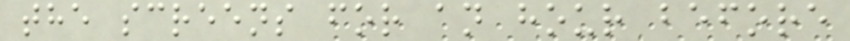the screens for an hour before
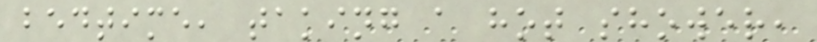bedtime, taking a hot shower,
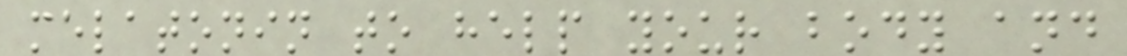melatonin to help your body and
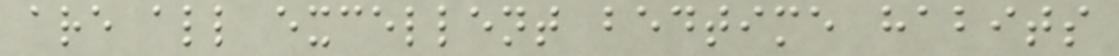are all excellent bedtime habits
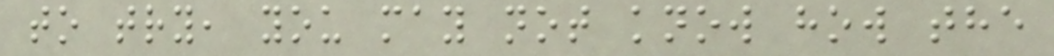to try, you may not know how the
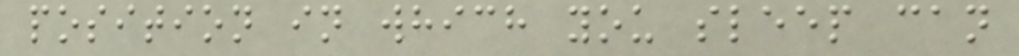position in which you sleep can
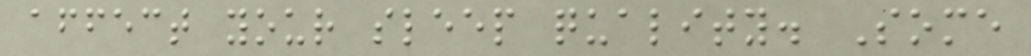affect your sleep quality. Some
